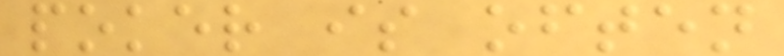poker is often
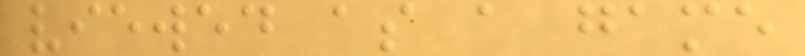viewed as a game
